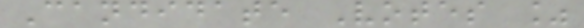Candidate Votes %
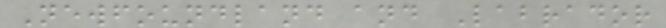Newfoundland and Labrador
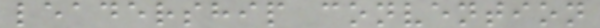leadership convention
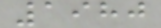1980
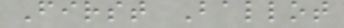First Ballot
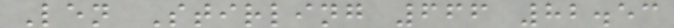Len Stirling 666 82.53
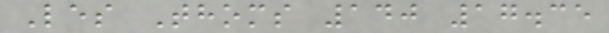Les Thoms 140 17.35
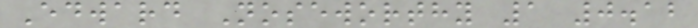Edward Noseworthy 1 0.12
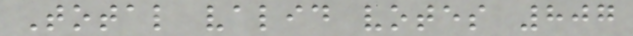Total valid votes 807
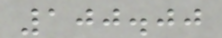100.00
